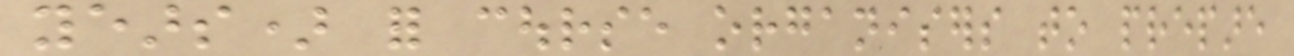years) for course organisers to prepare
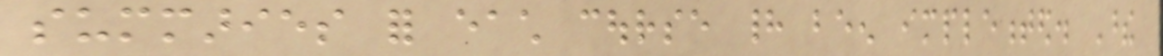summaries for each course had been implemented. These
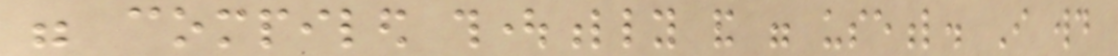were compiled thoughtfully and were useful. I would
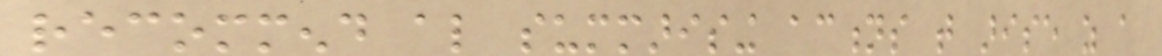recommend also summarising actions that arise as a
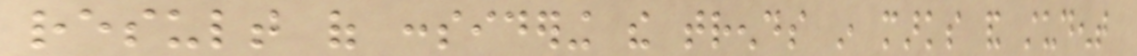result of considering the trends in marks and student
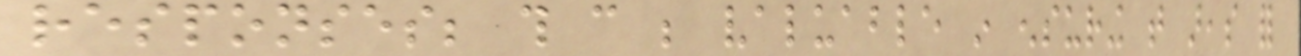responses; this can be valuable in ensuring that areas for
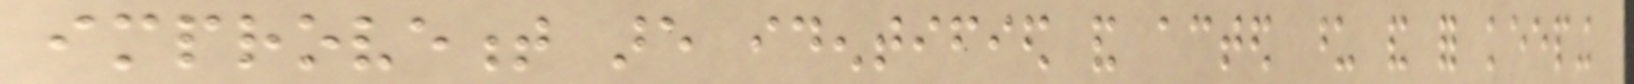improvement are identified and acted upon and for keeping
